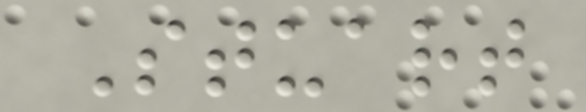Stuart
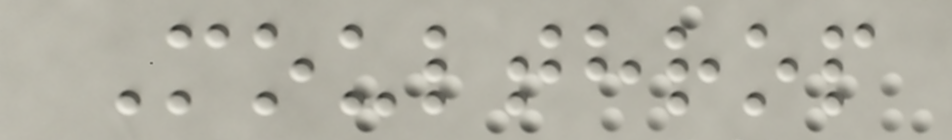Moulthrop
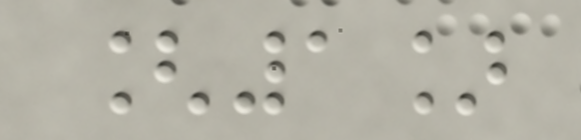[1]
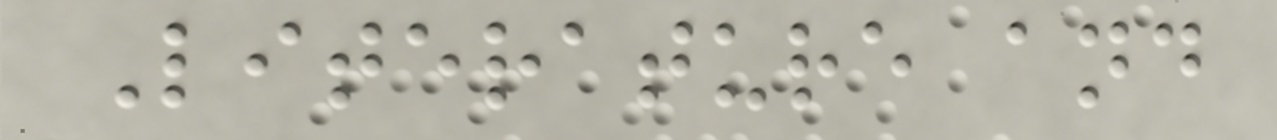Literature and
